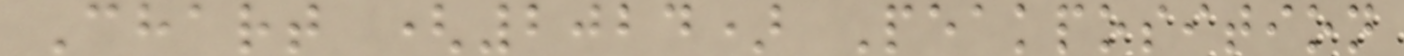Chart (2024) Peakposition
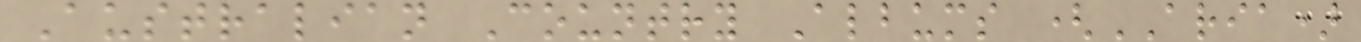Australian Country Albums (ARIA)
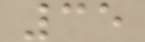35
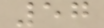57
